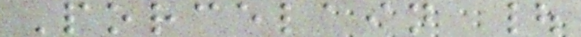Porcelain |
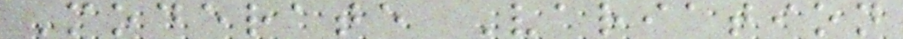Moderate Variation
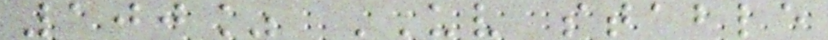100% UV stable
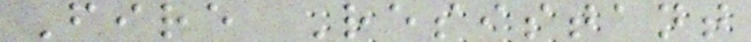Fire Resistant
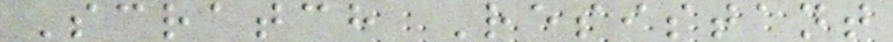Scratch Resistant
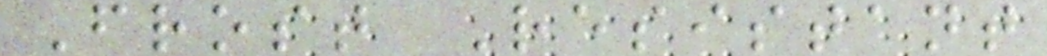Frost Resistant
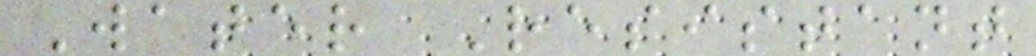Water Resistant
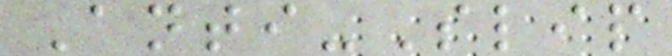Anti-Slip
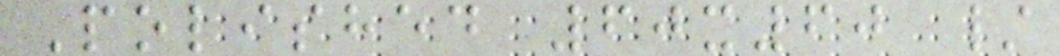Polished 60x60 /
